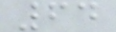64
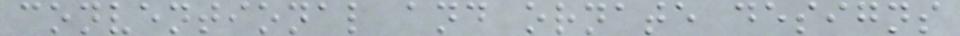conventional and ornate designs
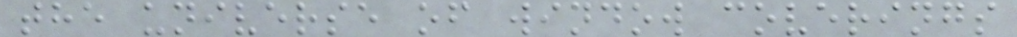the universe of window coverings
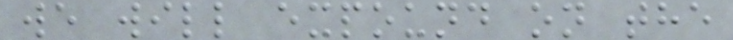we will expound on the
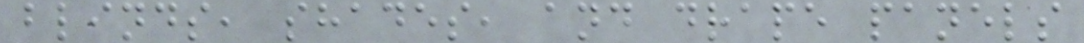blinds, shades, and drape panels
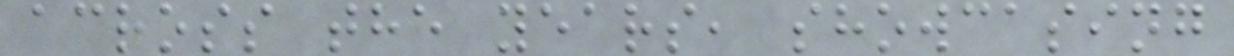across the years, showcasing
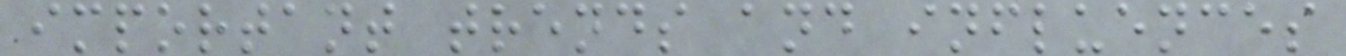important trends and influences
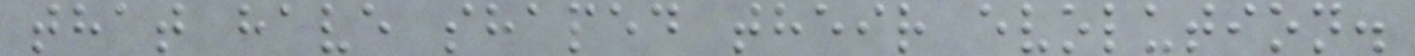that have shaped their evolution.
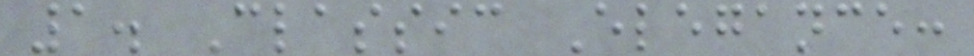1. Classic Elegance:
